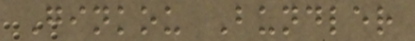Ginkou Bundler
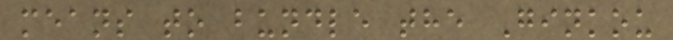means to bundle the Ginkou
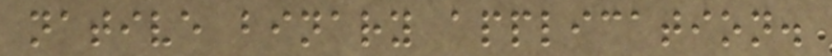native binary application.
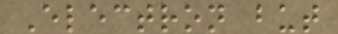Electron but
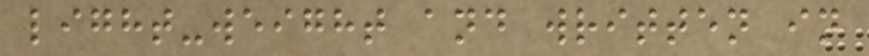light-weight and written in
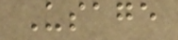Usage
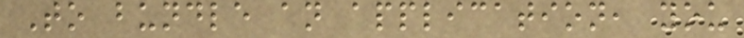To bundle an application, you
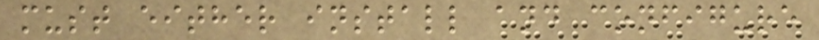must either install and configure
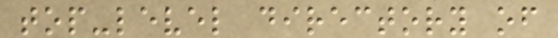top-level directory of
